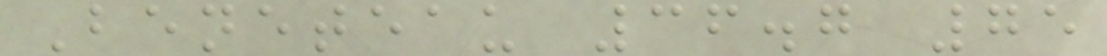Beneteau 36.7 75
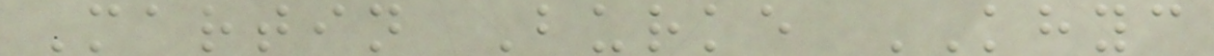Martin Burke KHYC
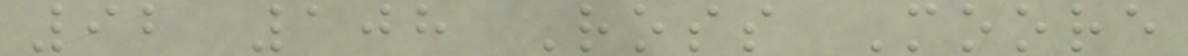92 108 Ross Moore
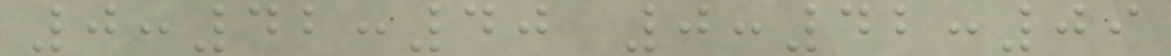0:42:40 0:42:09
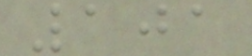101
